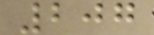207
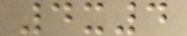4x4
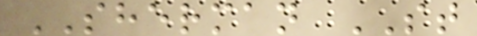SHERMAN ST
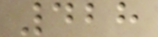428
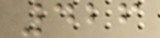426
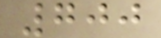700
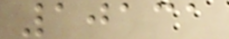10131
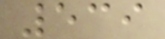539
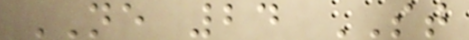NE 24 ST
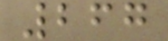267
